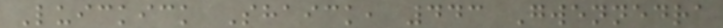Luickick Shaick, 443 Gwennedra
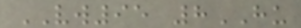VW95 8HU
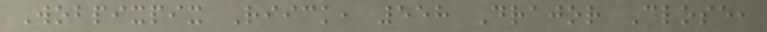Wobpixpix Riick, 558 Drajor Close,
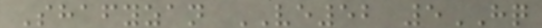Shafyzan VE52 5HQ
